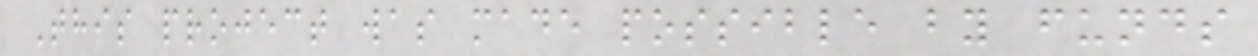This project was made possible by funds
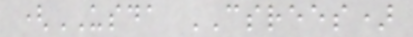(USDA CSREES)
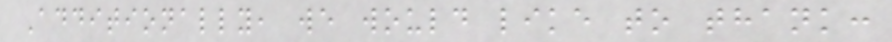Additionally, we would like to thank:
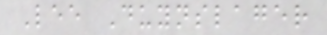Lee Duynslager
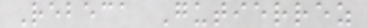Rebeca Gutierrez
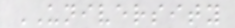UNIVERSITY
